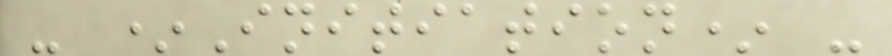- *Initiation* -
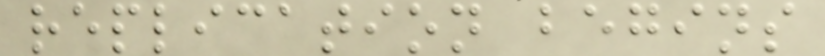replication begins
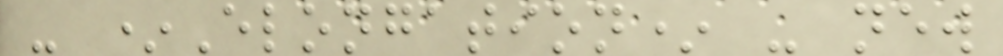- *Elongation* - new
